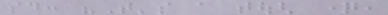said: "That's a tough question,
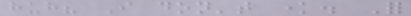huh? I don't know. For
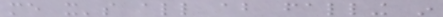me it's all about falling in
